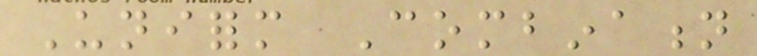Uniform Combination
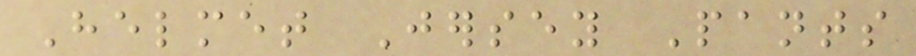Helmet Jersey Pants
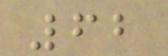62
